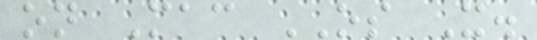on Mac OS X.
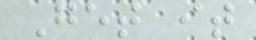Get it
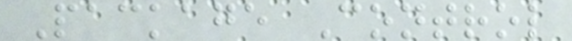Package Control
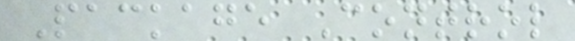Package Control
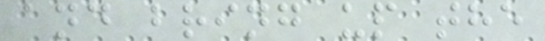and bring up the
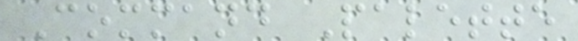Command Palette
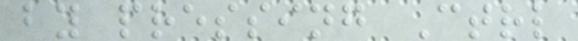by pressing Ctrl
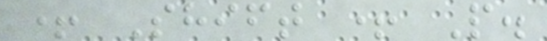+ Shift + P.
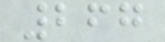267
